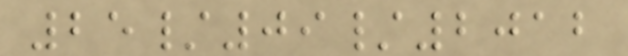25/09/2012
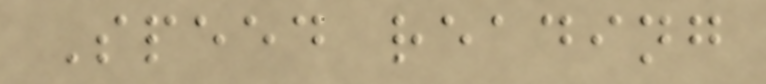Speed reading
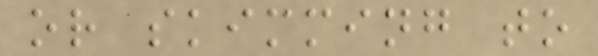or skimming to
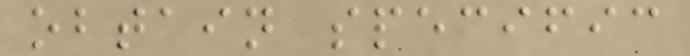obtain specific
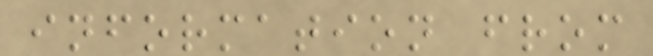information from
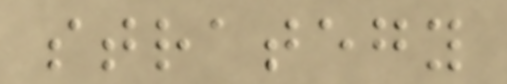strategy
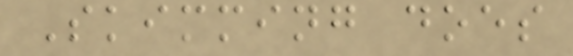Skimming does
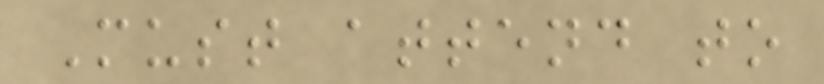Must attend to
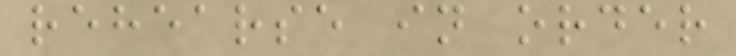rehearse in order
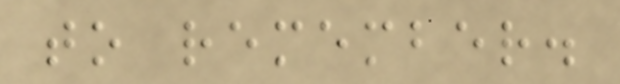to remember.
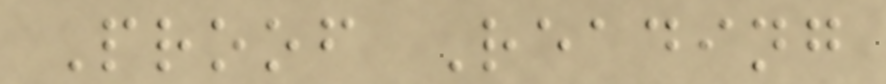Proof Reading
